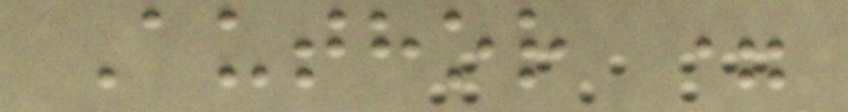Author =
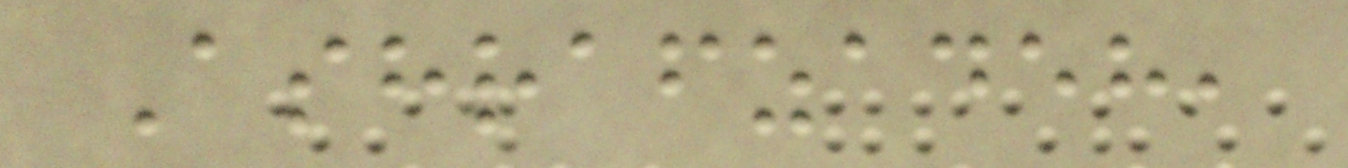Ashrafzadeh,
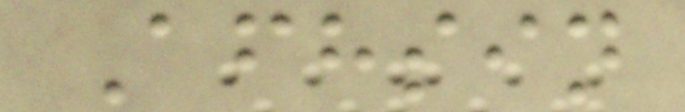Afhsin
